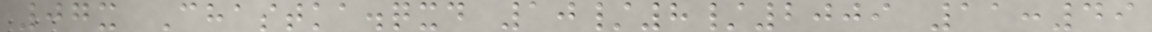07x Chastka.qxd 10/8/2009 11:49
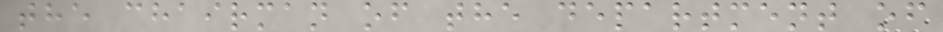the chairman of the department of
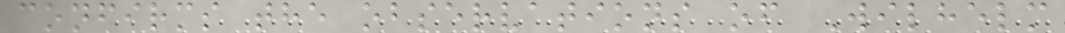confirms the observations of Wilhelm
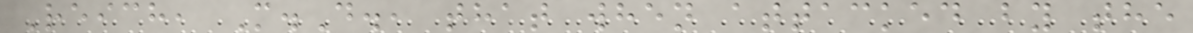Reich, M.D., that when attacked by the
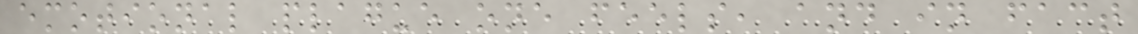emotional plague one feels, and in fact
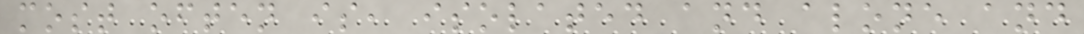most often is, isolated and alone and
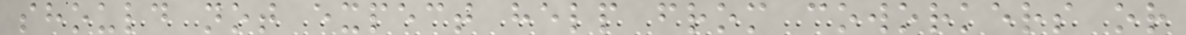should not expect help from coworkers or
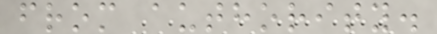from authority.
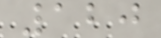120
